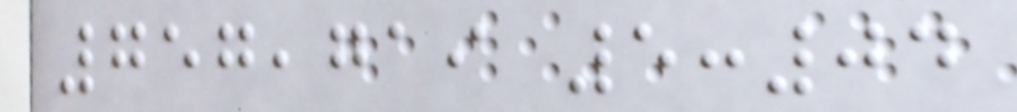757,719 5:04
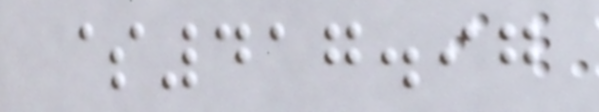$417.97
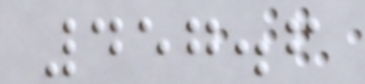457.6
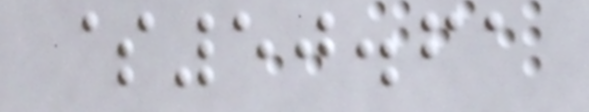$50.61
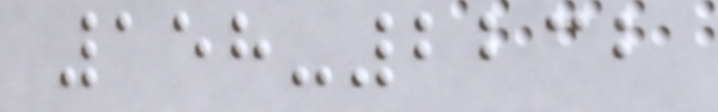158-2232
